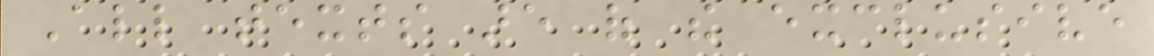All texts are of the exclusive
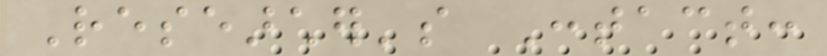Researcher's Contact:
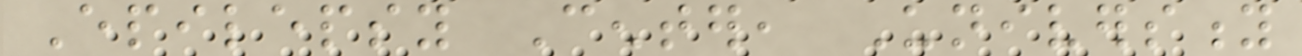Epilepsy Center, University
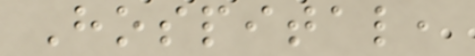Hospital,
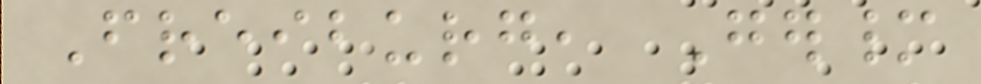Freiburg, Germany
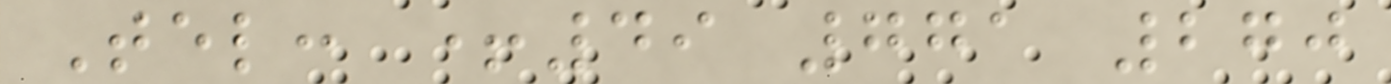Tel: +49 771 270
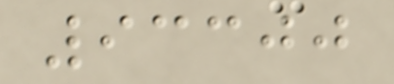93300
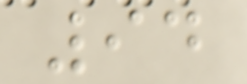94
